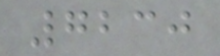7230
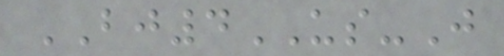BJ4US-J
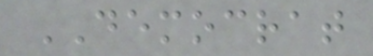DEMOCRAT
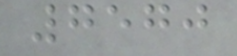7570
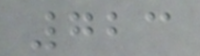723
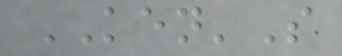KEN'S
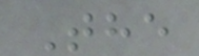The
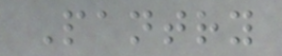Pantry
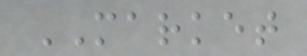MARKET
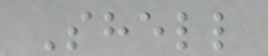Shell
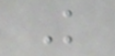K
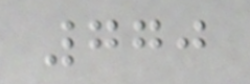770
